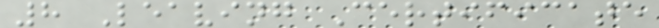8 Leaving Certificate
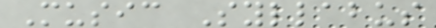Music Syllabus
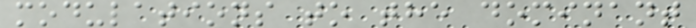modulations to the dominant
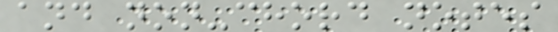and non-chord notes
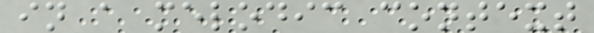in a melodic context
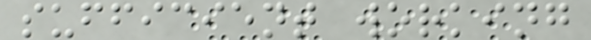sufficient working
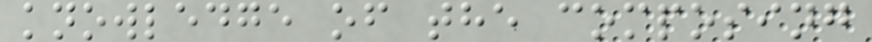knowledge of the composing
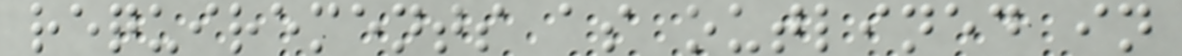requirements as outlined in
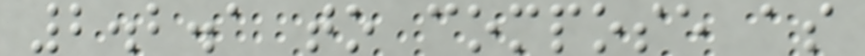2.2.1 to compose as
